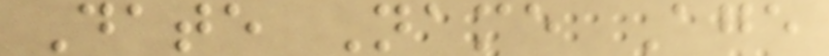Date Name Age
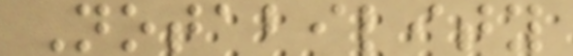Notability
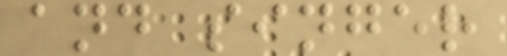and singer
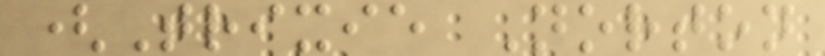(Trixie Norton
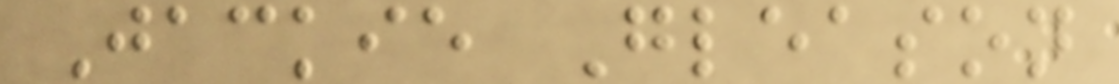Jackie Gleason
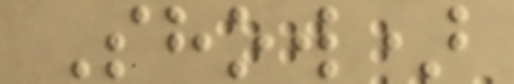Show)
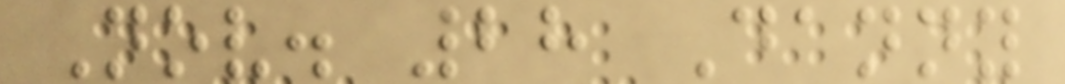Nov. 28 Danny
